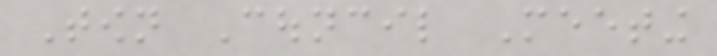Town Council Meeting
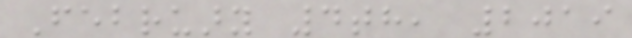February 4th, 2019
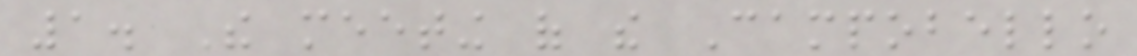1. The meeting of the Campobello
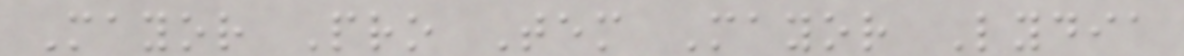Mayor Pro Tem Mayor Lydia
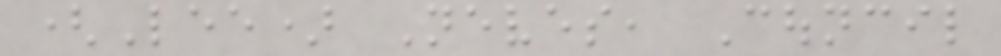(Lee) Neves, Council
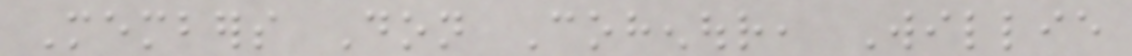Members Don Cohenour, Willie
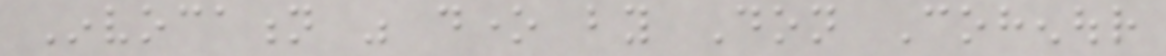Invocation was done by Don Cohenour
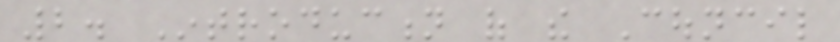2. Introduction of the Council
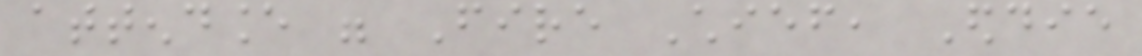attendance were Fire Chief, Eddie
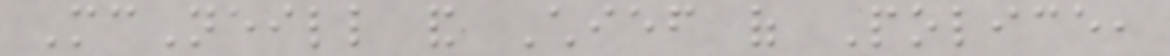McNeill and Chief of Police,
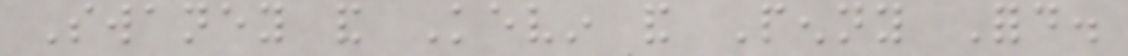Swaney and Kevin and Penny Ford.
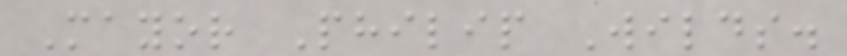Mayor Philip Wilds.
